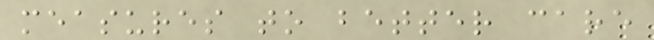measures to better care
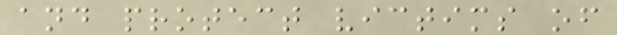and protect victims of
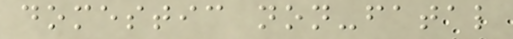domestic non-fatal
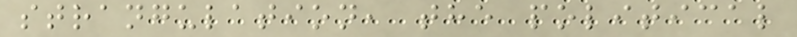strangulation, the political
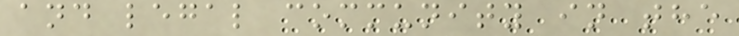and legal community in the
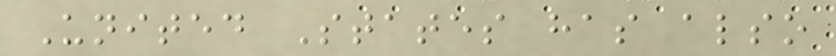United States has also
